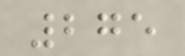275
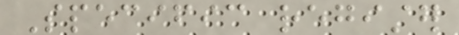Specific register
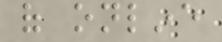of online
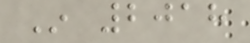In 2018
